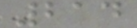214
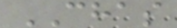CHAS
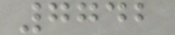7742
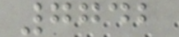7742
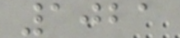1021
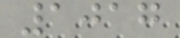1017
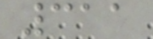311
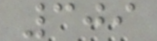309
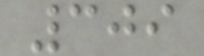309
